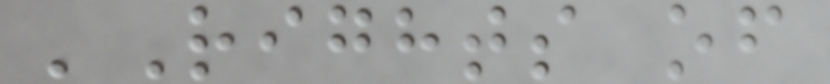'Rights of
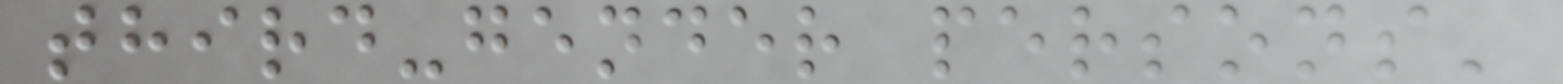third-gender persons'
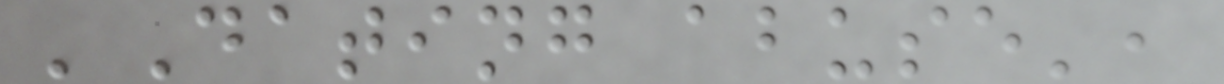'Dating abuse',
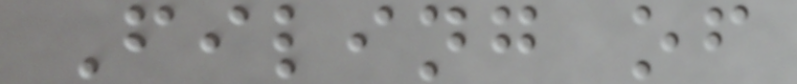Filing of
